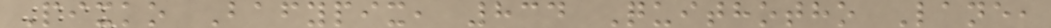Pixko Bafypix, 834 Quithotho Lane,
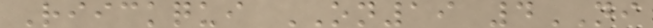Riickqui ON19 4NI
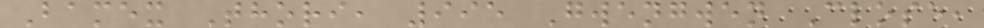Bamex Thori, 995 Gwengwen Close,
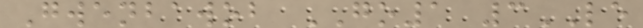Gwenbawob GO1 3LE
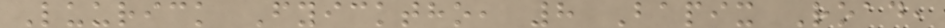Luurick Fyicktho, 8 Bapix Road,
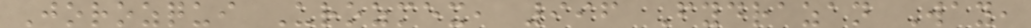Jorozqui Urozmex, 996 Fydrazan Way,
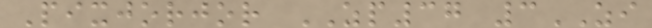Pixjorjor ZP37 3ZI
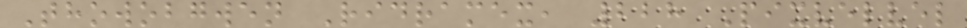Thowobgwen Ridramex, 228 Pixvelvel
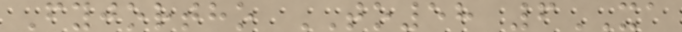Fyjortho TO58 6XA
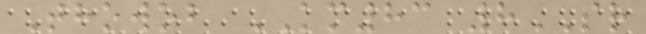Thowob KM83 8SR
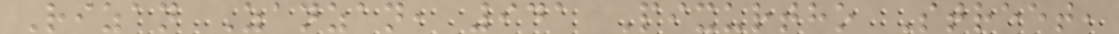Rizan Zanzan, 941 Pixurtho Street,
